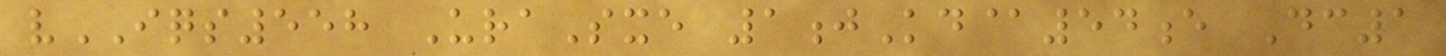vIQS558 UraSxe 1jKd@54e Dc1
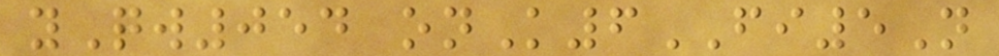yQw054 onK6FI5N
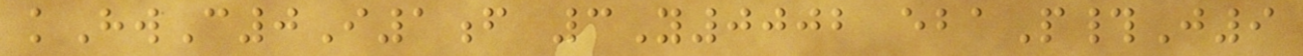kHwC0I1f 3Y0002 ebaP#J9
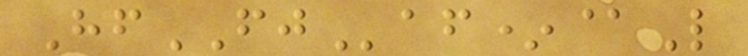HfFJaf*@L
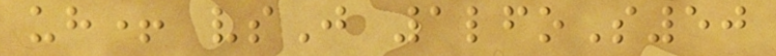uh+ vsJ 1lfoS50
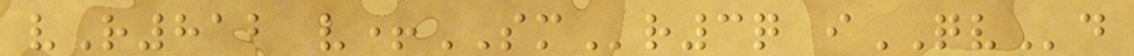vR812 v+SMr3q iQVd
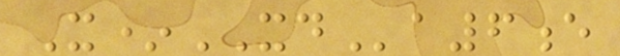X*XDa6e
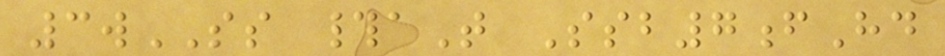3wSS #aT Ssb7fHd
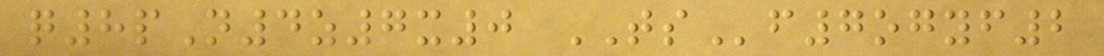q8pN4z7x0 TSf7ogyf2
